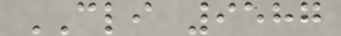CLI 9587
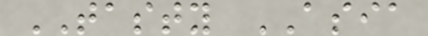TASTY ASIA
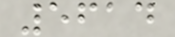5614
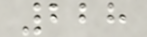228
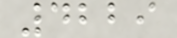4229
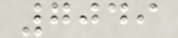7049
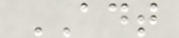ADT
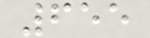655
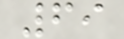69
